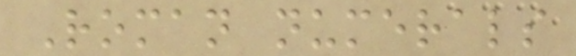Roman numerals
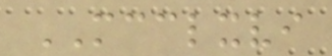MCCLXVI
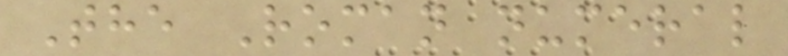The Roman numeral
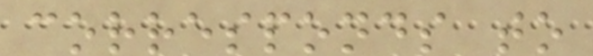corresponds to
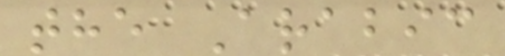the Arabic
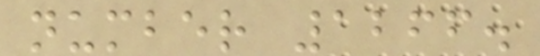number 1266.
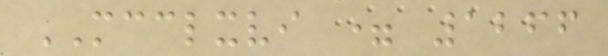MCCLXVI = 1266
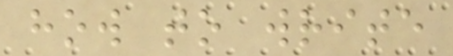how to write
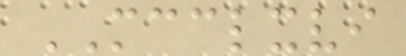MCCLXVI
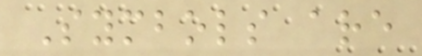Symbols are
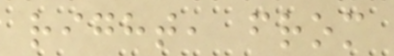right, from
